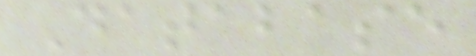Database
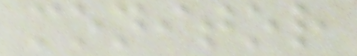monitor
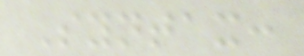Syntax:
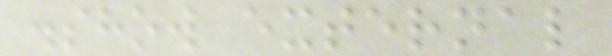.show external
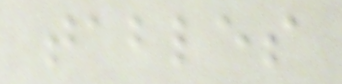tables
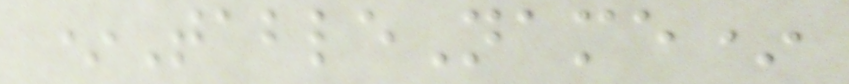*TableName*
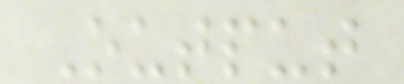Output
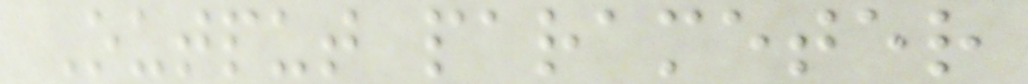Output parameter
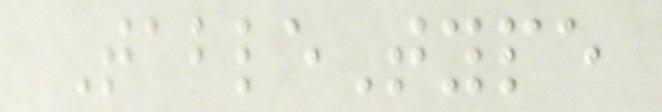TableType
